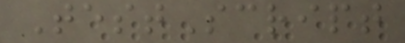TestScript
